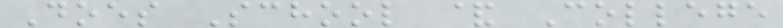Does School & College
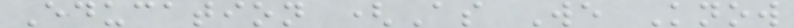Education (As We Know
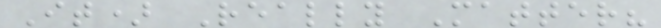It) Really Matter?
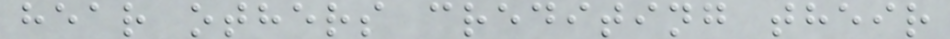hear others crediting their
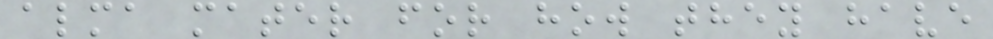alma mater for how they have
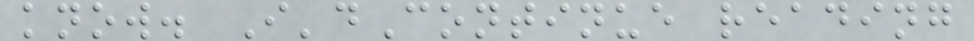know. I'dContinue reading
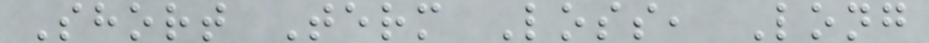Short Term Loss, Long
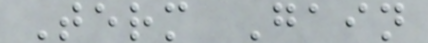Term Gain
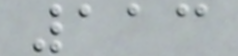113
